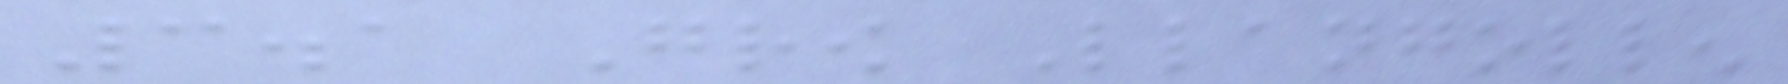3.1 Grow Llangollen
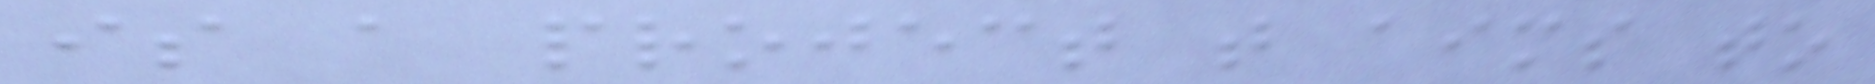is a project that aims to
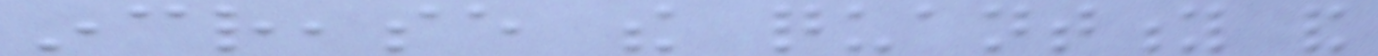increase the quantity and
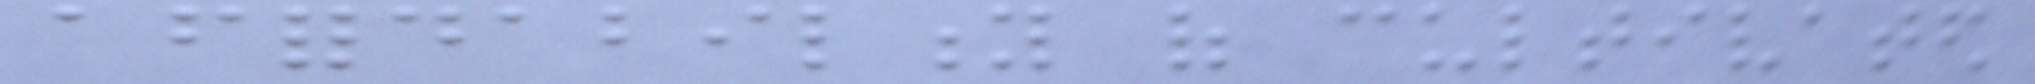affordability of cultivated
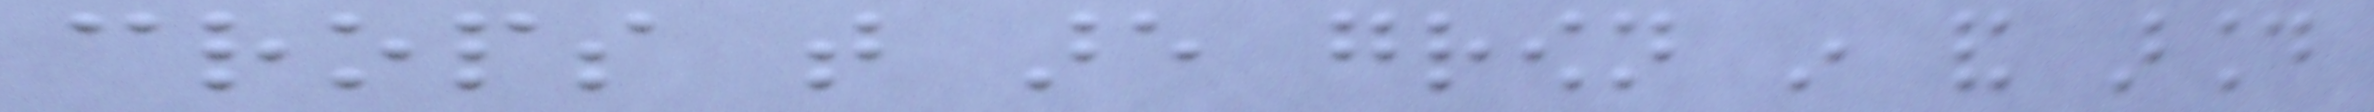crops that are grown in and around
